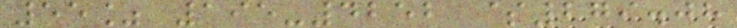55% 195-4252 $279.08
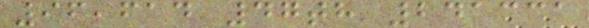96,614 47th 241331
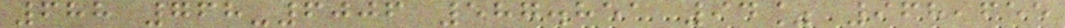688 768-6006 587.851 94% 968,655
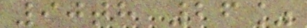90th 26%
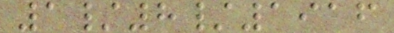1/8/1916
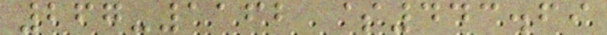267-1162 $443.69
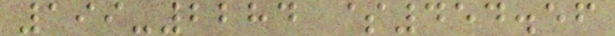199-2284 $454.56
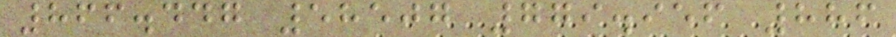866.447 58507 779.956 886
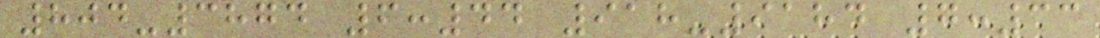804-3874 6:44 918-9184 7:33
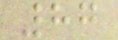87
